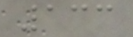133
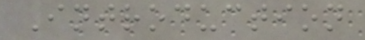Introduction
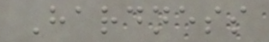Hardness
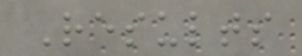Results
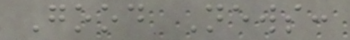Good News:
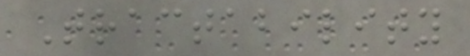Tractability
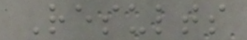Results
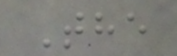The
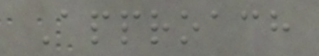Approach
